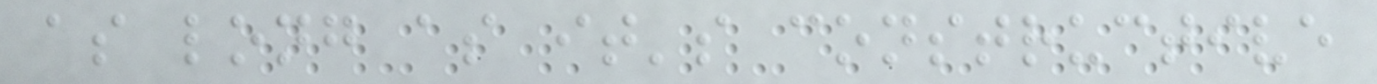as long as it's constructive
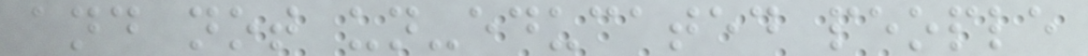and not un-educated people
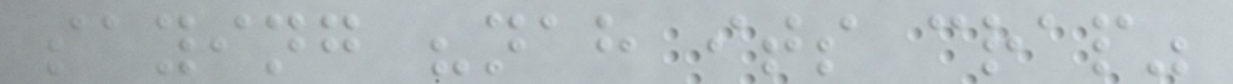saying "nah its crap"
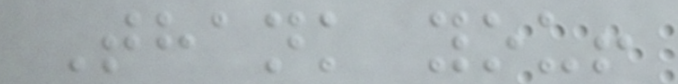Thank you!
